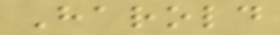Harold
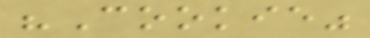"Cookie"
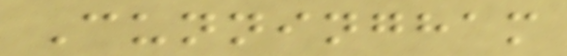Cunningham
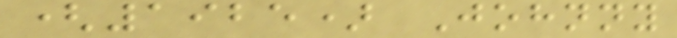(1925) Johnny
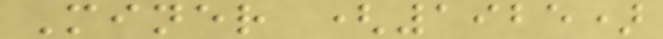Miner (1925)
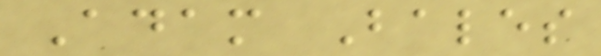Adam Bales
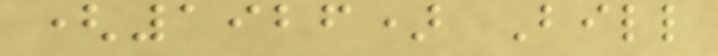(1926) Bill
